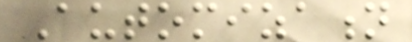Automization
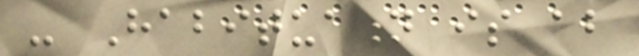- Habituation is about
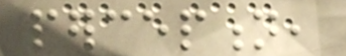perception,
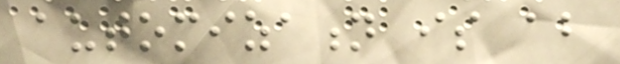automization is about
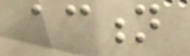action
